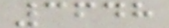3648
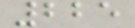225
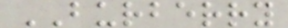BURBERRY
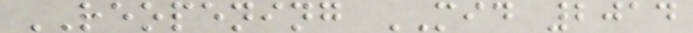REOPENING MID 2014
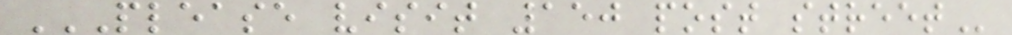PLEASE VISIT 150 POST STREET
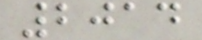2014
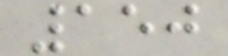150
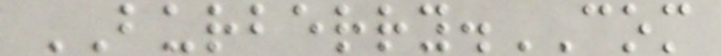BURBERRY.COM
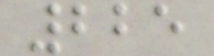225
